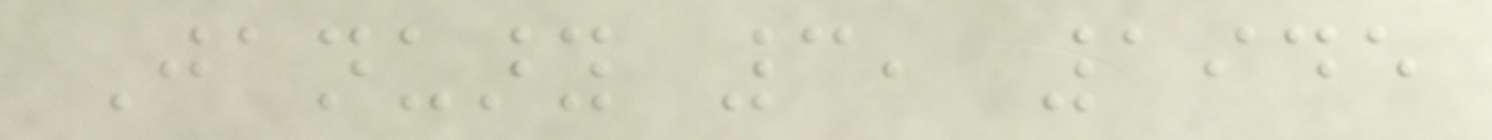January 3, 1945
